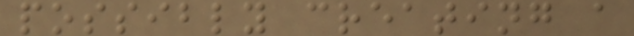possibly creating a
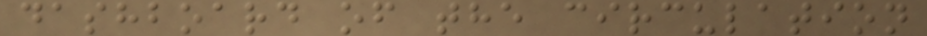dashboard of the circulation
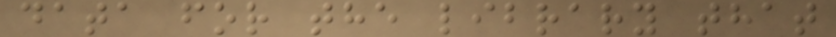data for the library that
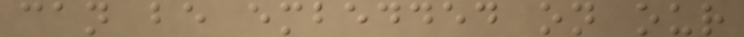can be embedded on our
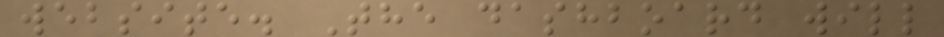website. The dashboard will
